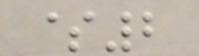$2
